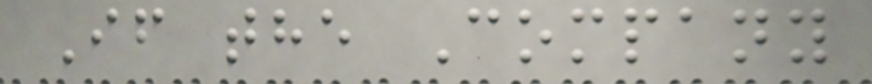If the Company
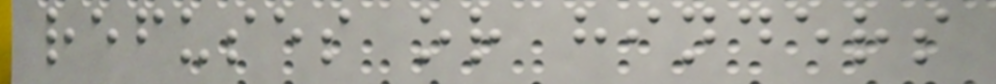refuses or hinders
